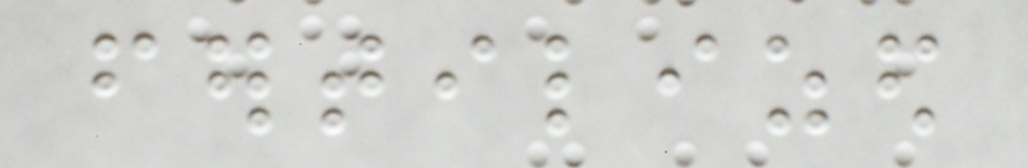fertilized
